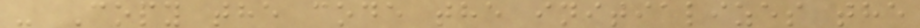- Copy the code the initializes the
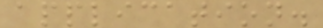application.
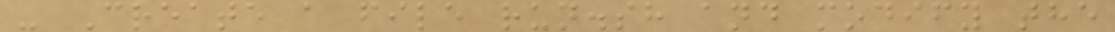- Create a file run.sh and modify the
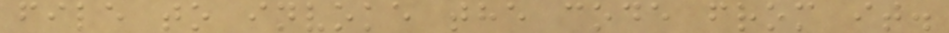file to invoke the code from it.
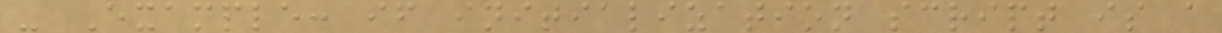- Example: if initialization script is a
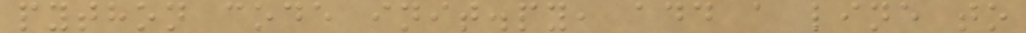python code init.py, add a line to
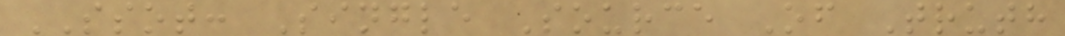SSOT: Single Source Of Truth
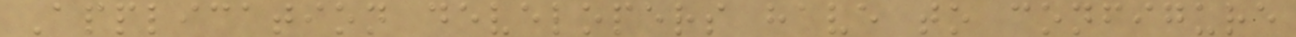Application developers have to configure
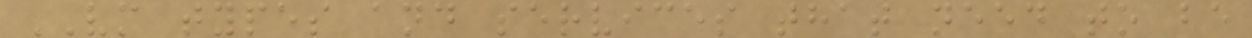VM types and services that need to be
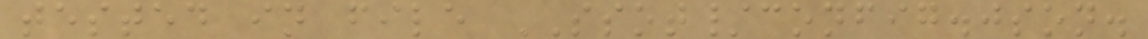tested in file SSOT/config.json.
